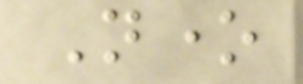None
